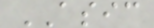ASIC
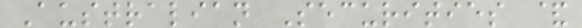Australian Securities &
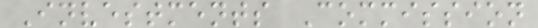Investments Commission
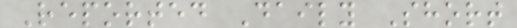Reported Daily Short
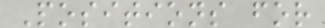Positions for
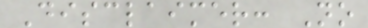Disclaimer: No
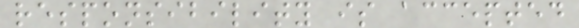responsibility is accepted
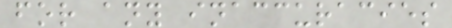for any inaccuracies
